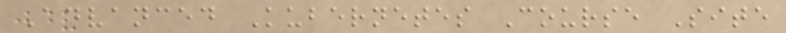Advanced Kubernetes Course Site
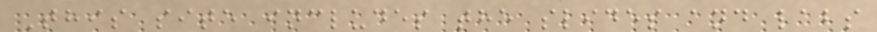This site includes the slides and labs
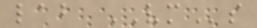lab VMs
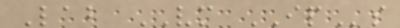Lab VM IPs
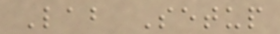Lab Setup
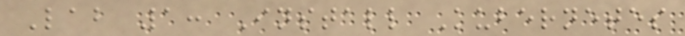Lab 1: Install Kubernetes
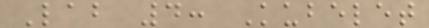Lab 4: Kubelet
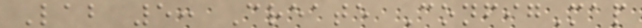Lab 5: Create ConfigMap
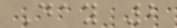Day 2
